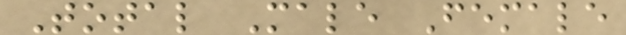Total Male Female
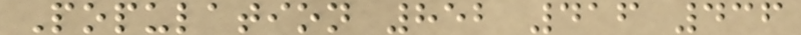Population 852 416 436
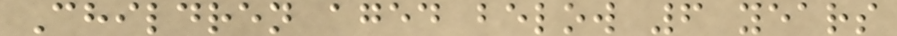Children aged below 6 years
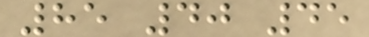85 40 45
